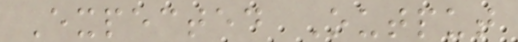Expected Output
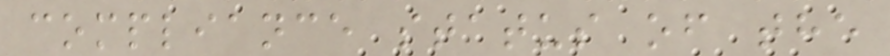compliance status of the
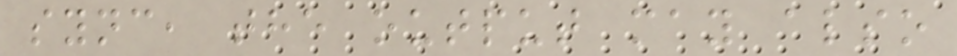sync, the output may also
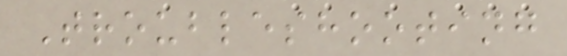Troubleshooting
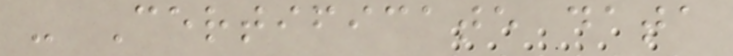- Certificate data
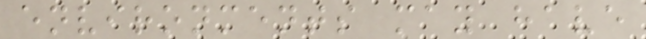environments may have
